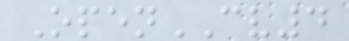OpenCV4
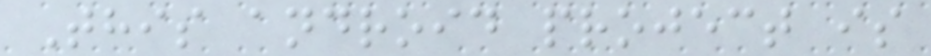This android project is
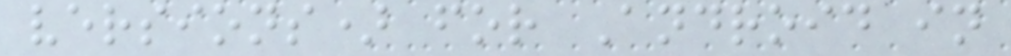versions) for Android in
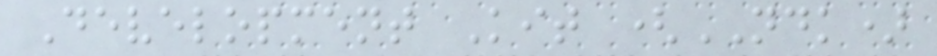Development Kit (NDK)
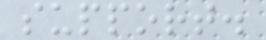support.
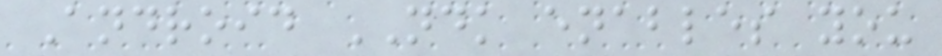Android NDK enables you
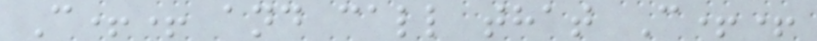C++ and call that C++
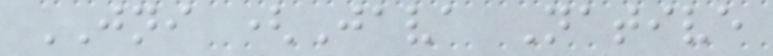JNI (Java Native
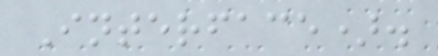Interface).
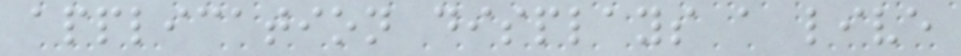application displays a live
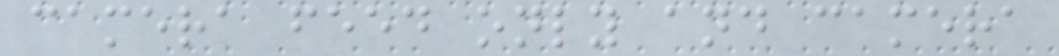camera feed only and camera
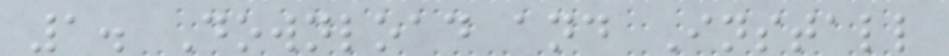1. Download and Install
